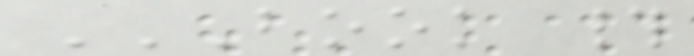BOOK #
